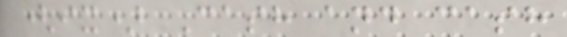(ix) Cash and cash
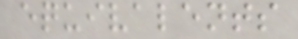equivalents
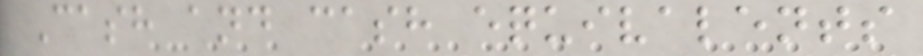Cash and cash equivalents
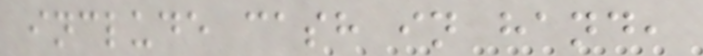include cash in hand,
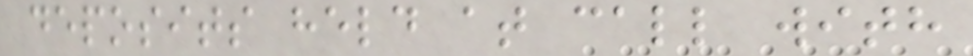deposits held at call with
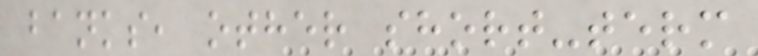banks, other short-term
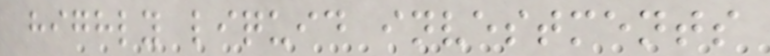highly liquid investments
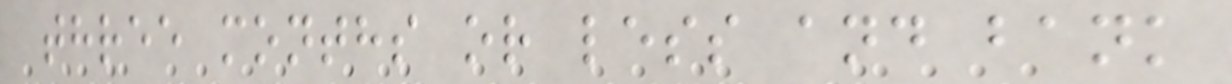three months or less and bank
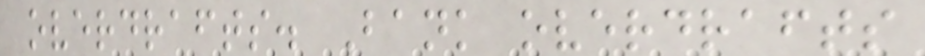overdrafts. Bank overdrafts
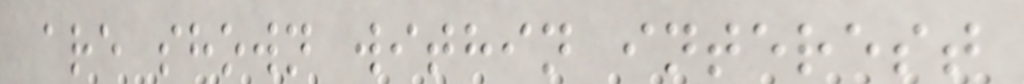are shown within interest
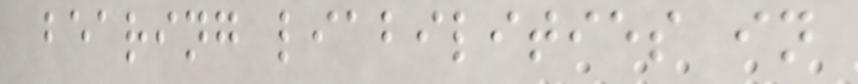bearing liabilities in
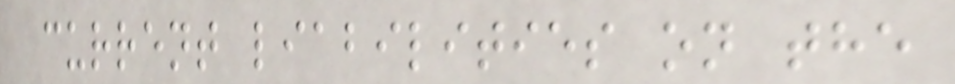current liabilities on the
